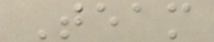Team
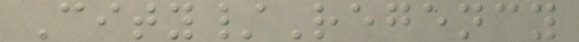City/Regency
